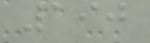190
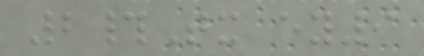2#Tx ey9
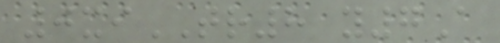0xiTR8 y7A
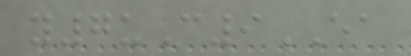y7uC9EA
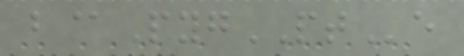b@PygPTe
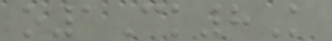o1Ck8K
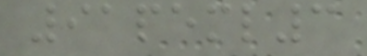91peml3
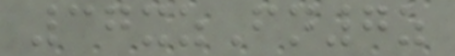37xzFn7z
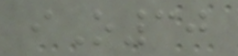iO30
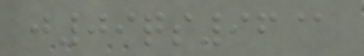j09qs96@
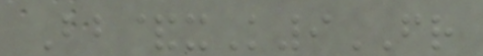Bb&xK9FR
